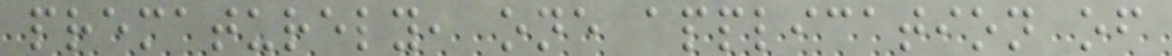prematurely, one application of
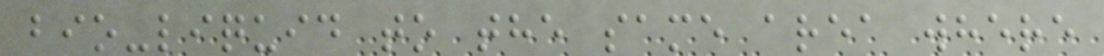bio-liquid to the same area where
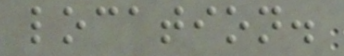location.
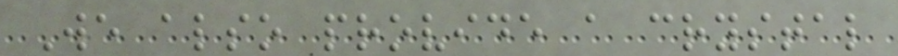We also provide a crystal
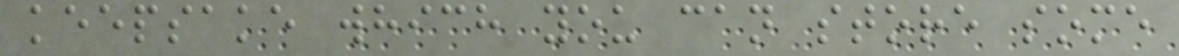keepsake which you can store some
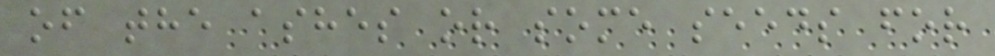of the ashes or some seeds for
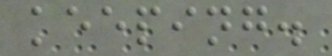keeping.
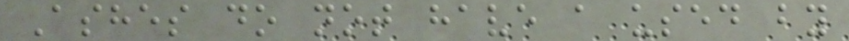Ashes do not have a used by
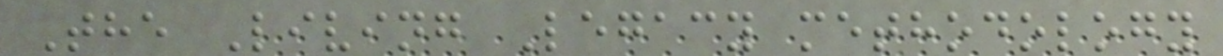The Living Legacy methodology
